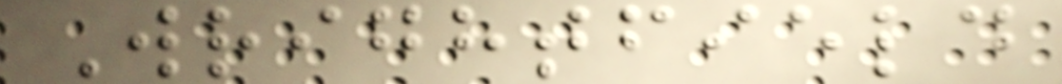Wrightfield
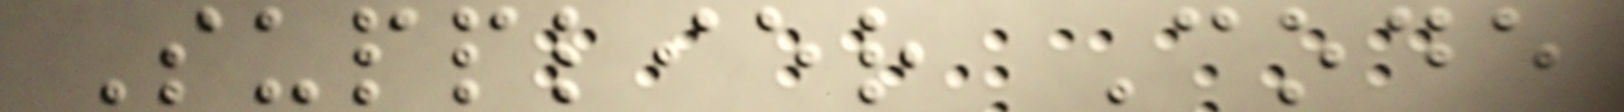Supplier Code
